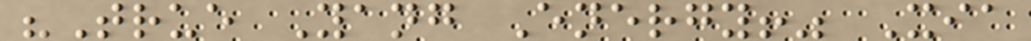"True Yang Energy!" Xia
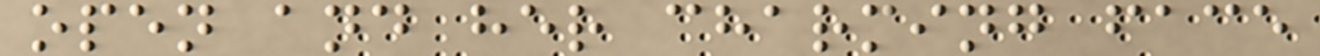open and her charming face
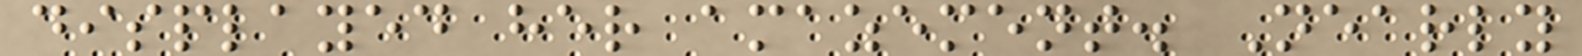displayed her amazement. Nearly
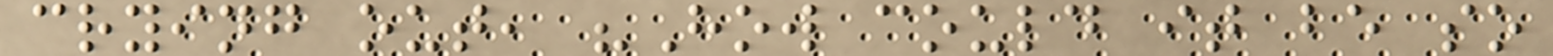crying out, "How could it be so
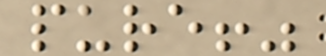pure!"
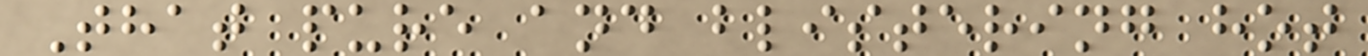That pure and blistering hot
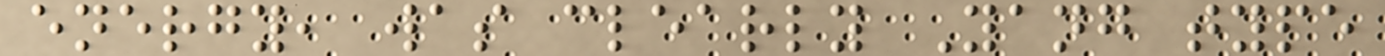energy, was clearly Yang type
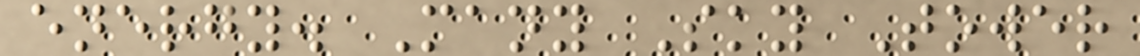energy. Many Sky Tower
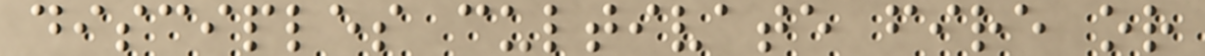disciples cultivate fire or
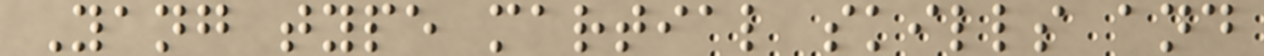Yang type martial skills and
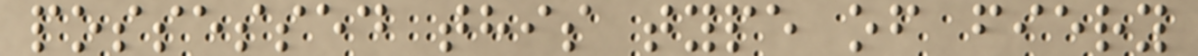possessed this type of fiery
